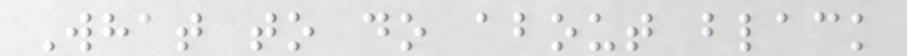What to do about black
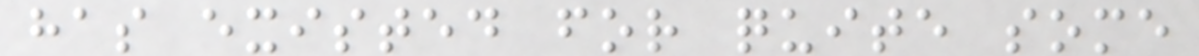has existed for quite some
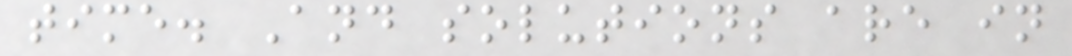time. And solutions are in
